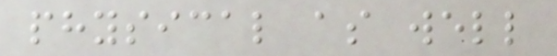physical as well
